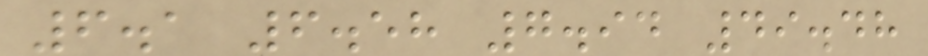6.1 6.58 7.94 49.48
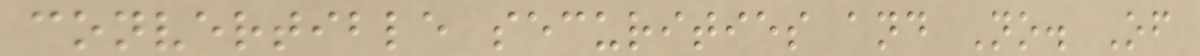convertible securities and No. Of
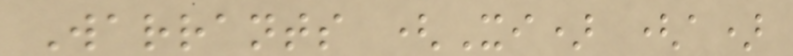Warrants (Xi) (a)
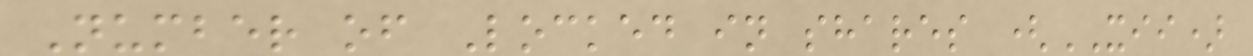Number of Locked in shares (XII)
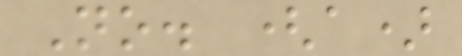No. (a)
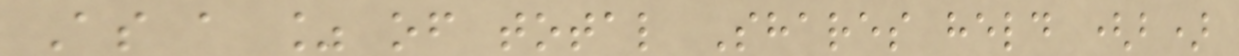As a % of total Shares held (b)
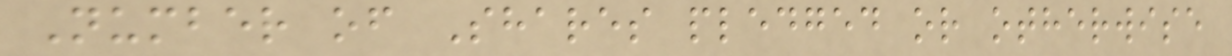Number of Shares pledged or otherwise
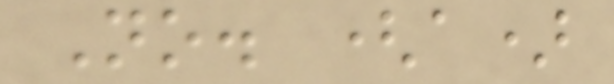No. (a)
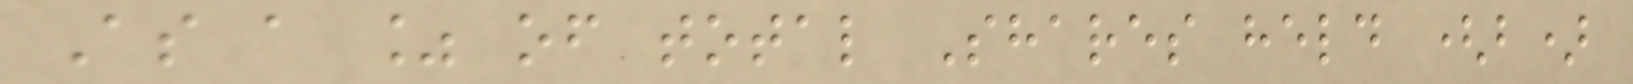As a % of total Shares held (b)
